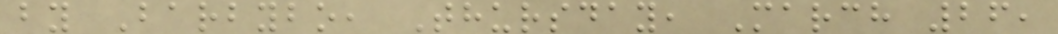by Barbybo, Thursday, March 26,
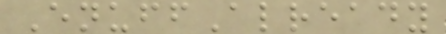EnuffAlready
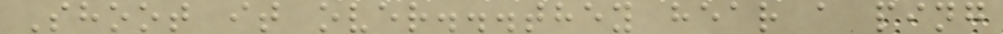Shoot it over...they hear a ping
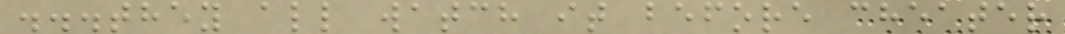...they all watch it before cheater
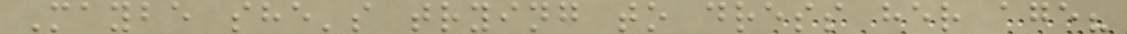Maybe she's trying to dress her age?
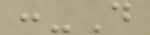:-D
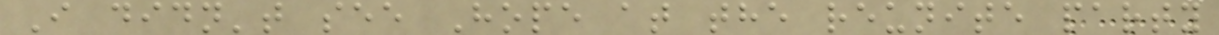I didn't see Hope at the reunite party
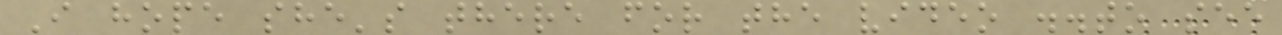I hope she's there for the video ..to see
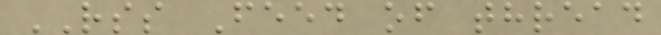RSS Feed of thread
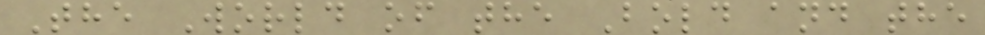The World of the Bold and the
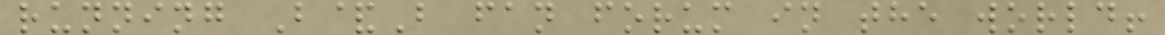running B&B fan forum in the world!
